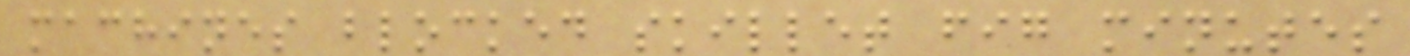machines blocked skillet fig minutes
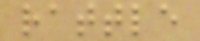rattle
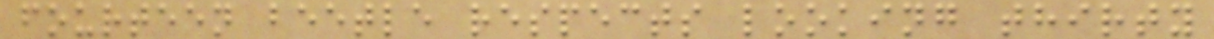fourteen beetle respects looking thirty
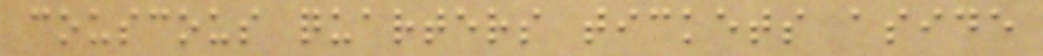couscous quarters tickets aside
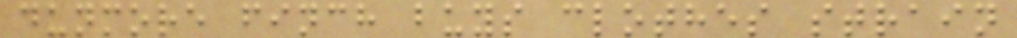dunmore finch buys clothes strain
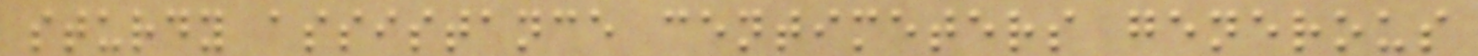sturdy assistance centimeters generous
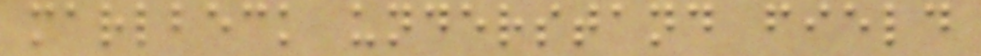marlbeck understand field
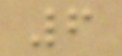6
